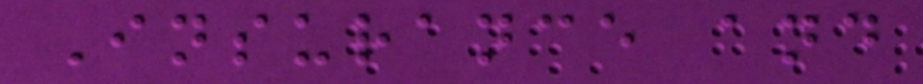Insurance and
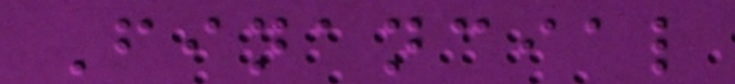Financial
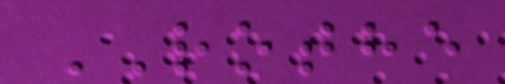ROTHE
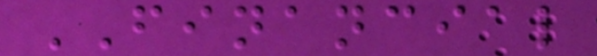FINANCIAL
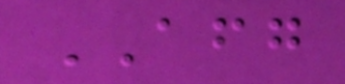AFG
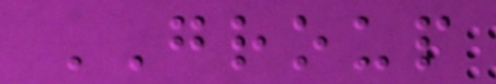GROUP
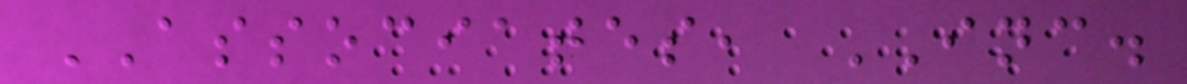ASSOCIATES, INC.
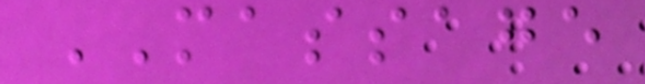MASSAGE
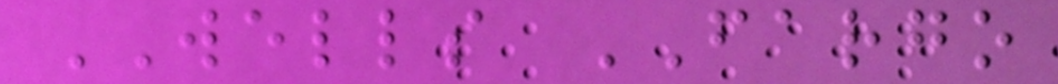WELLS FARGO
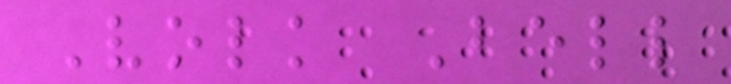Volk Bell
